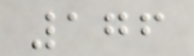176
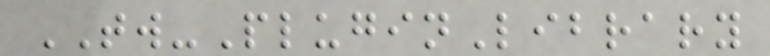TW-PluginLibrary
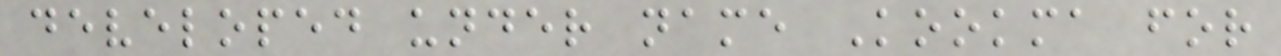developed under name Kookma for
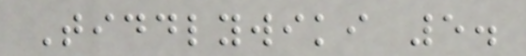Tiddlywiki 5.
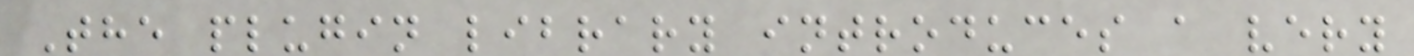The plugin library introduces a very
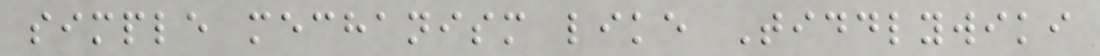simple mechanism like Tiddlywiki
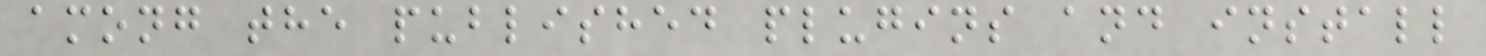among the published plugins and install
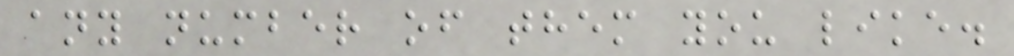any number of them you like.
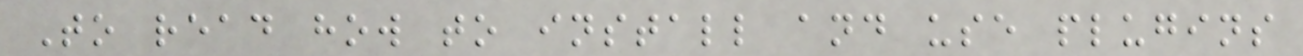To read how to install and use plugins
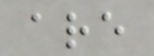are
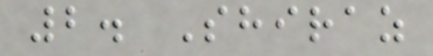2. Shiraz
